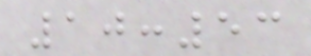10:53
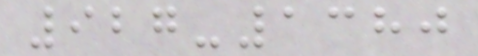927-1380
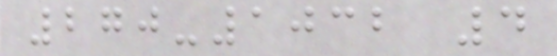270-1032 4
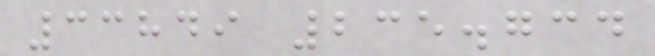33849 235.734
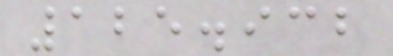125.932
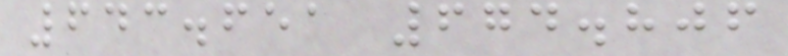643.651 674.806
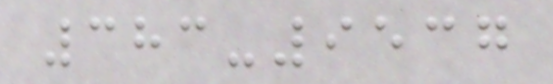383-9537
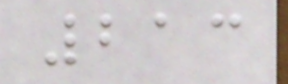213
